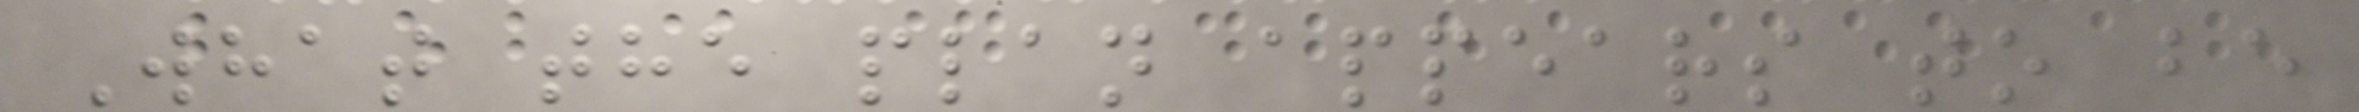What the plan appears to be
